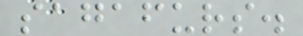sagafurs.
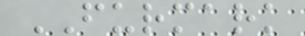FURMARK
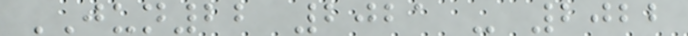JUN22 2021 - 2022
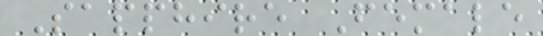Sapphire Female
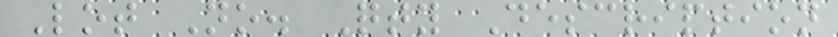Lot No. Qty Description
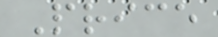Price
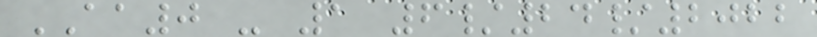AA0 - 1 6/24/2022
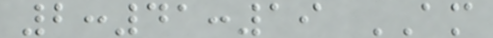2:41:19 AM
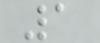1
